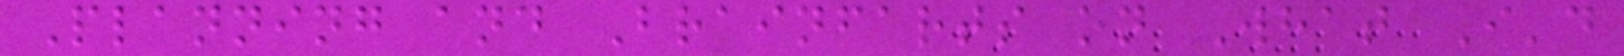Planning and Brainfarts on What I'd
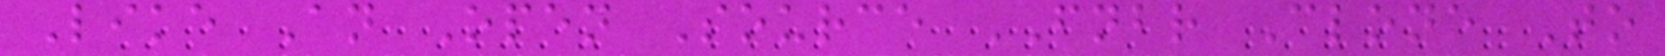Like An Open Source FNBR Clone To
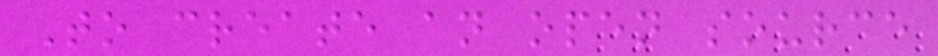To create an open source
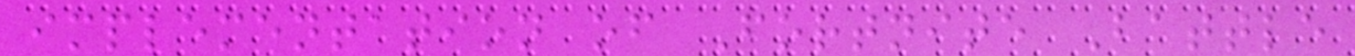implementation of Fortnite Battle
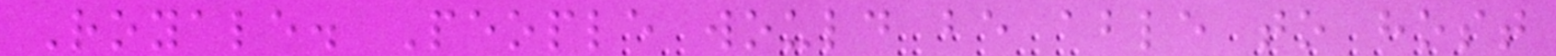Royale. People would be able to host
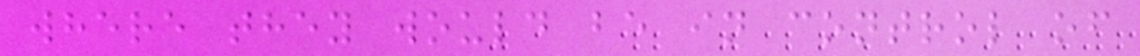where they would be in control of
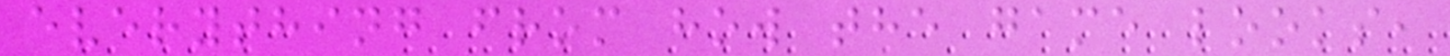everything from how the game looks,
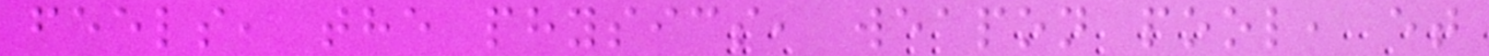feels, the physics, weapon pool, et
